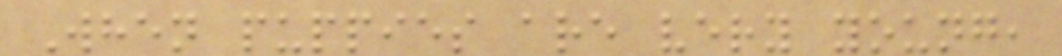When puppies are very young,
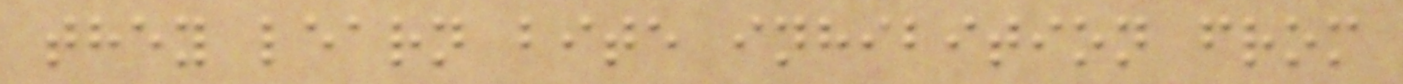they learn bite inhibition from
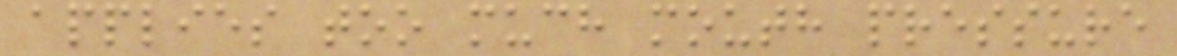applies too much mouth pressure
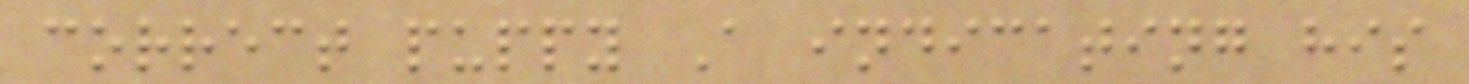correct puppy A indicating his
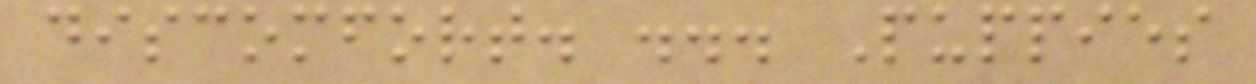discomfort. ... Puppies
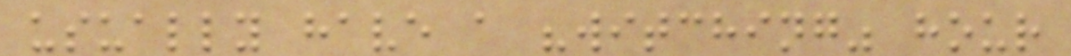usually have a "witching" hour
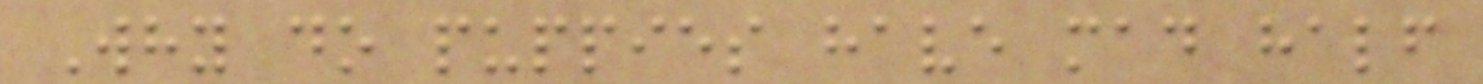Why do puppies have mad half
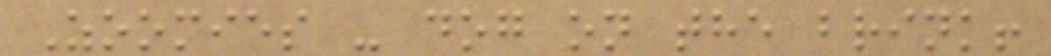Zoomies - dog on the brink!
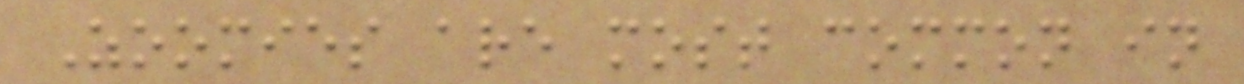Zoomies are most common in
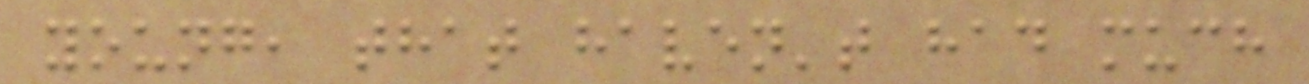young, that haven't had much
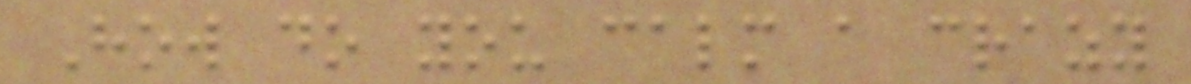How do you calm a crazy
